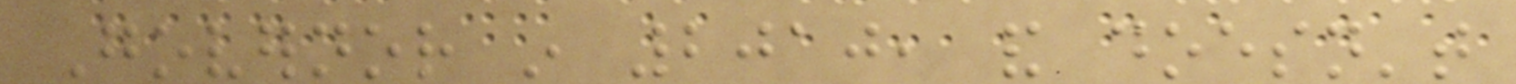Governor in 2010, and doesn't
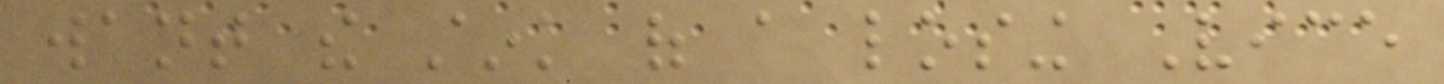want the stink of a losing Vice
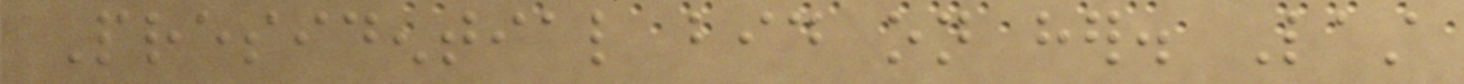Presidential bid on her. Last
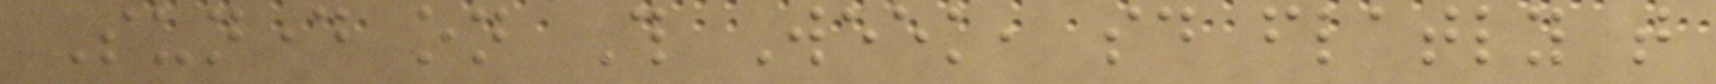Sunday on This Week, said flatly that
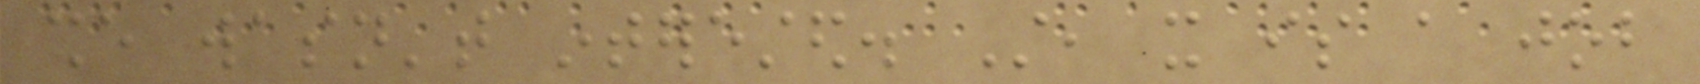she wasn't interested. Still, it is a job
